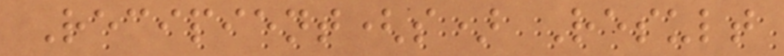Recipient(s) Result
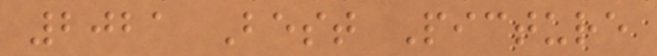2021 Best Picture
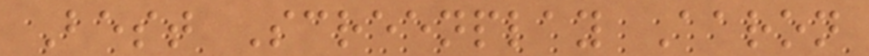Best Screenplay Aaron
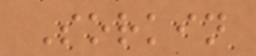Sorkin
